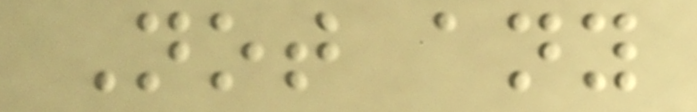Not any
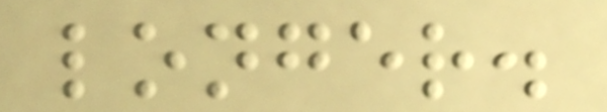longer.
